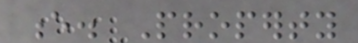e. Property
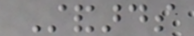Standards
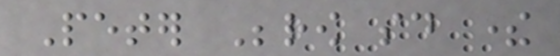Peter Berow said there
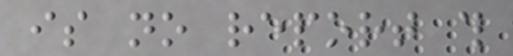is no report this
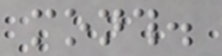month.
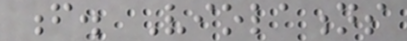f. Violations
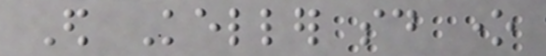Ed Keller said one
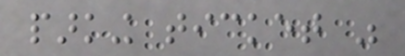parking ticket was
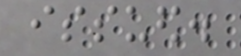issued.
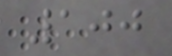100
